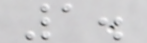1.
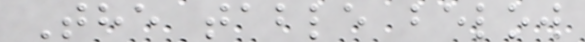The table below
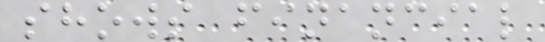shows financial
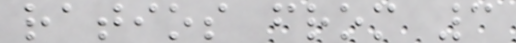ratios from 3
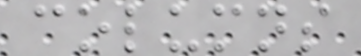columns
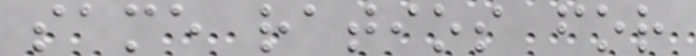same ratios for
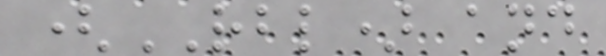(RBL) and
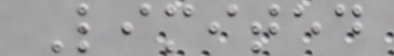Limited
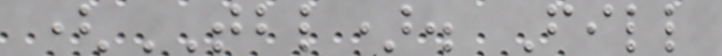(TBL). Fill
